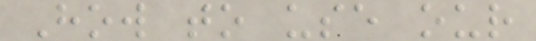How to use our
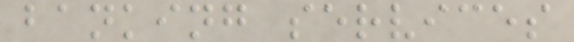banking services
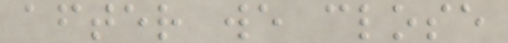after we close
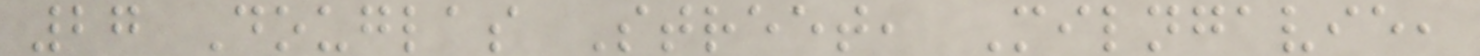27 Douglas Street, Milngavie,
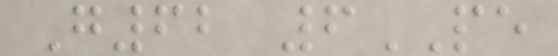G62 6PE
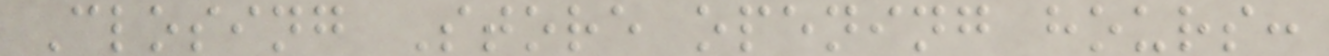Closing Store opening hours:
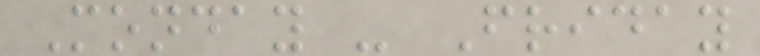Monday - Friday
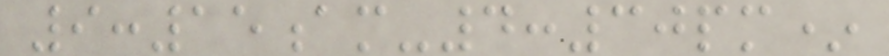9:15am-4:30pm*
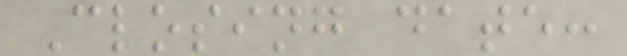Closing date:
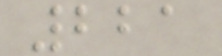221
